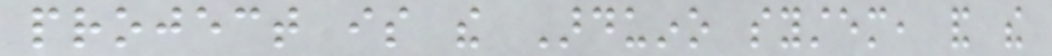project is the Arduino system, and the
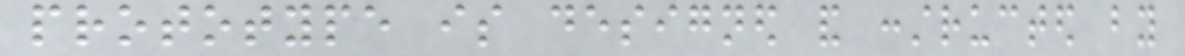prototype is designed and constructed by
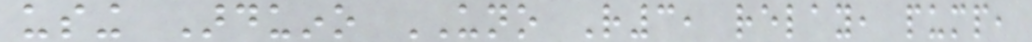using Arduino UNO R3, relay, pump,
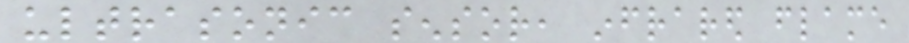ultrasonic sensor, infrared flame
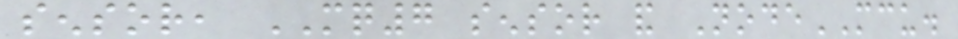sensor, MQ7 sensor and NodeMCU.
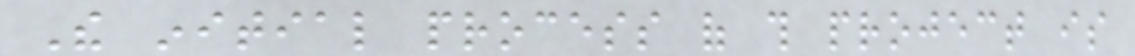The initial process of this project is
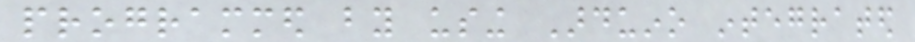programmed by using Arduino integrated
